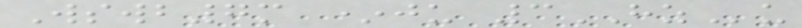Wswb7m *ju 3HZu
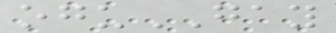oguGAY
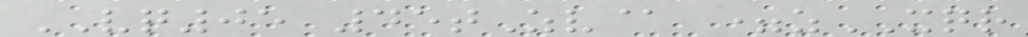VQ05 45tZv@ =zXQR
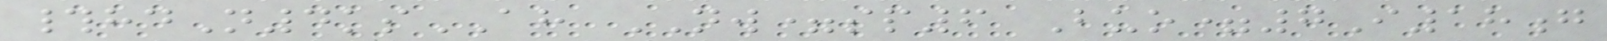#hdN4ksAH NW=sp6 Buo=7I18g
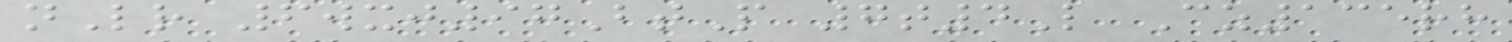nLr 6wxj97BtP 7t4L Cz135rh
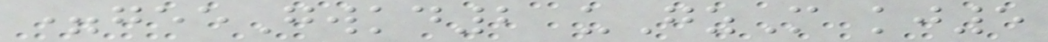=geeGwkd2 uGzM kj5
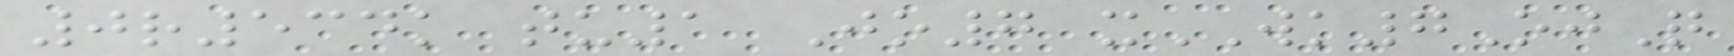0r534k tu1 Jo7 xWK7OjQ
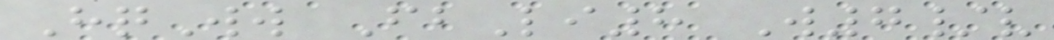HqWw FbLi8 W7/v
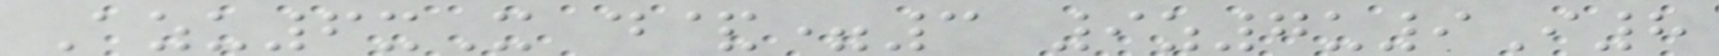Azu6xX d&=3 9z7u9I8
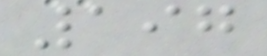197
